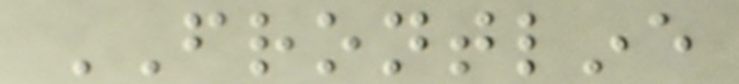FRONTLINE
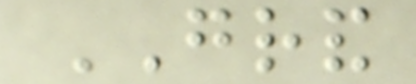GRAND
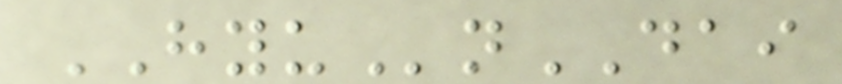HYUnDAI
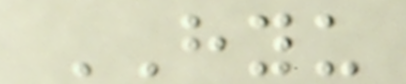HYU
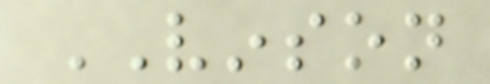VINSON
